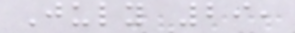July 29,
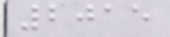2015
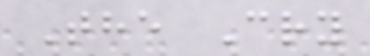The Cry
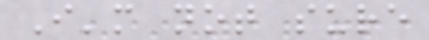I'm not sure
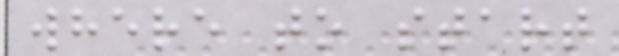where to start
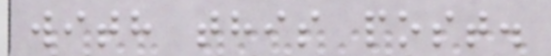with this post.
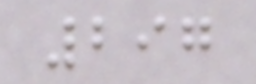297
